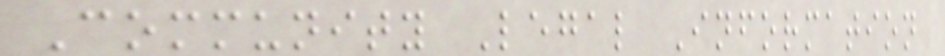Community Legal Information
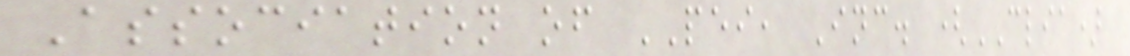Association of PEI, Inc. (CLIA)
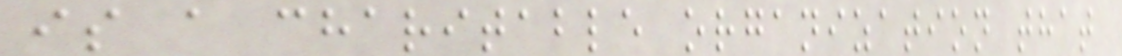is a charitable organization that
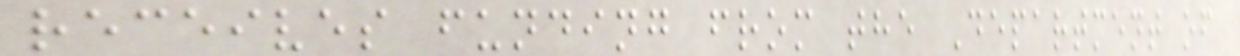receives funding from the Department of
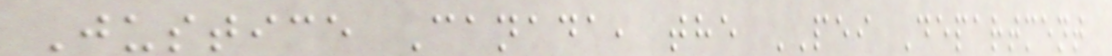Justice Canada, the PEI Department
